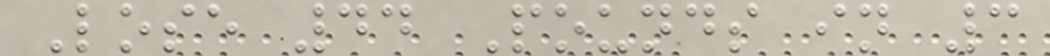Lose 44 Pounds in 3
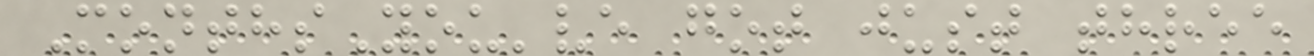MonthsYou've got just three
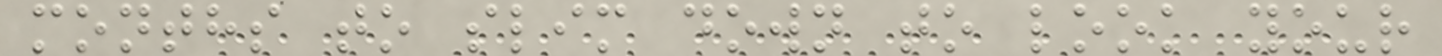months to slim down to look your
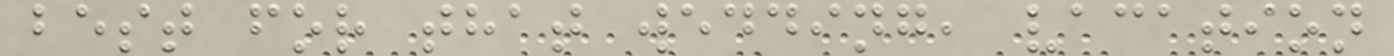best for that wedding, vacation
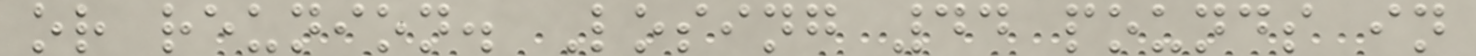or reunion. Losing 44 pounds in
